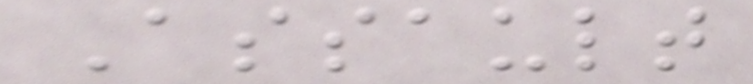Assault
